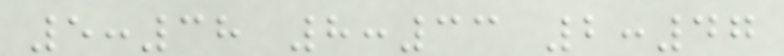5:38 8:33 2:47
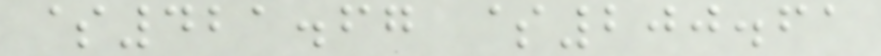$421.67 $200.61
